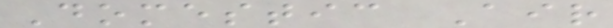Domestic Air
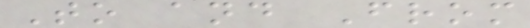To and From
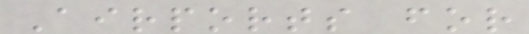Airports for
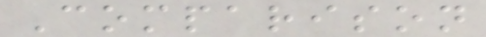Comparison
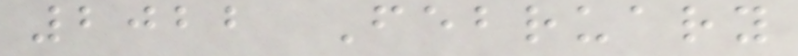2022 February
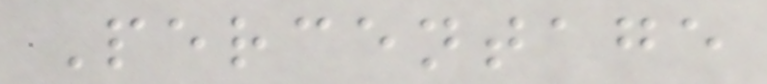Percentage
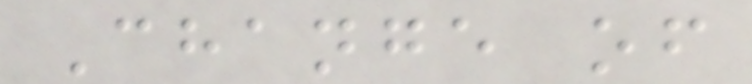Change of
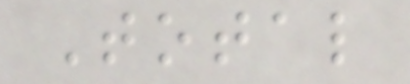Total
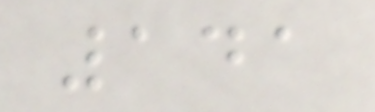141
